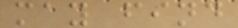may find
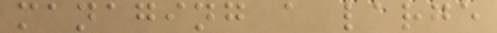managing a large
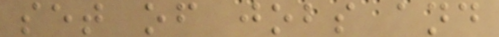set of jobs and
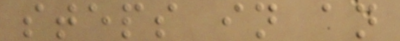steps in an
